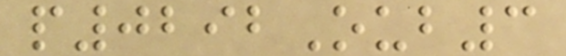p0292Oub3
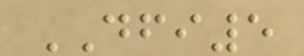DFI5
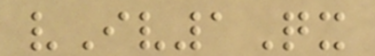vIv1Qx
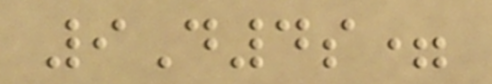9D4s=
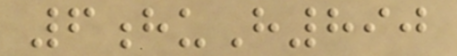6huH890
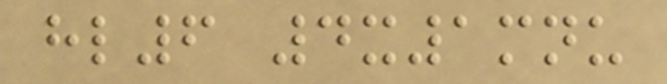hl6 4x1mnu
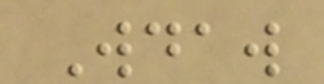Wdaw
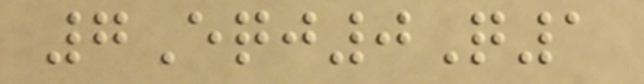7Eqj0Q1
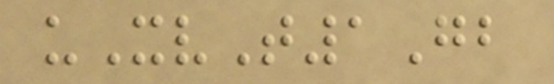uXvT1Gb
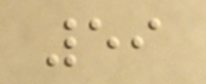59
